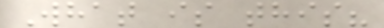What is this?
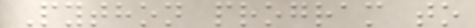Python program to
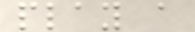play a
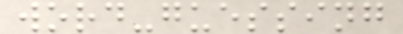word-guessing
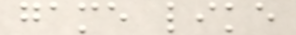game like
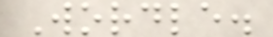Wordle.
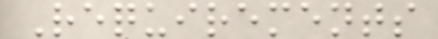Requirements
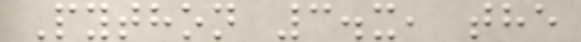Python 3.x, the
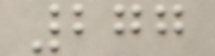277
